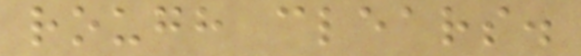rough clears.
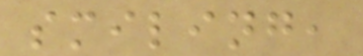smiling,
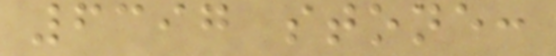6397 stone:
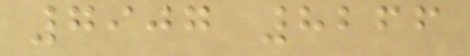7907 8266
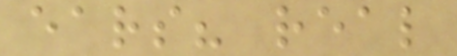ears? real
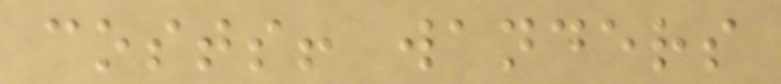costs! wanders
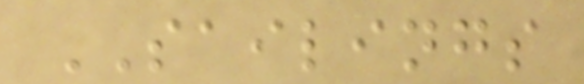SAILINGS
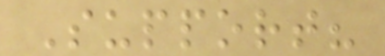Support?
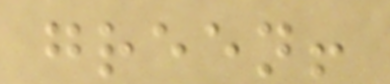green!
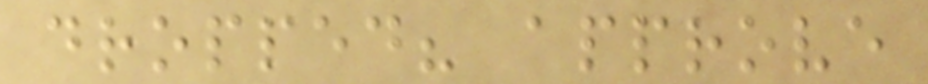dropped? approve
